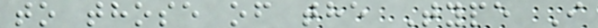to those of the Type I
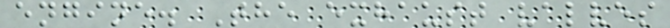engine. The exhaust valves
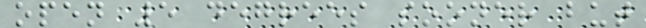open 5 degrees sooner but
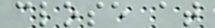close at
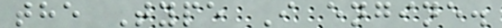the Type I engine.
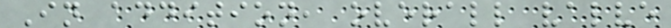In addition, overall valve
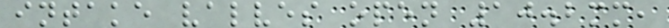intake valves open 10.2mm,
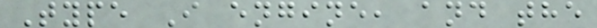Type I engine, and the
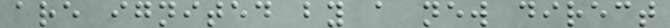are ignited by a new direct
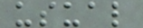usual
